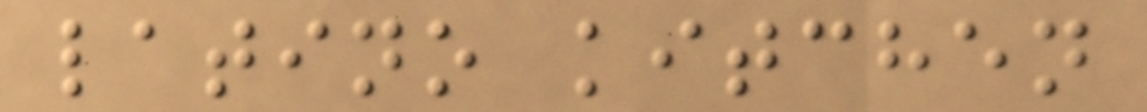latino kitchen
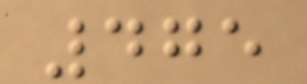475
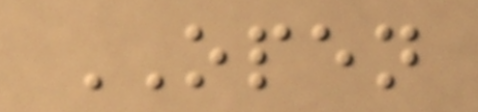OPEN
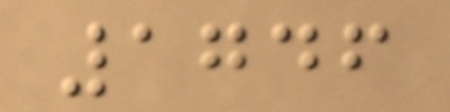1746
